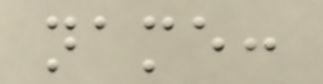name:
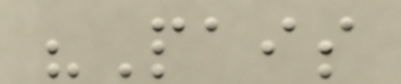"Pais
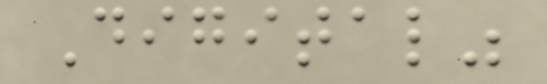Digital"
